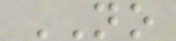NO
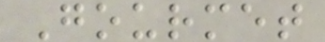Gourmet
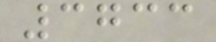3733
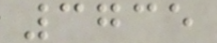3735
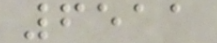6511
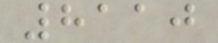8110
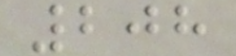208
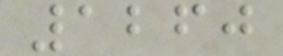1260
